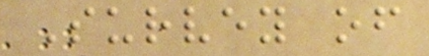Survey of
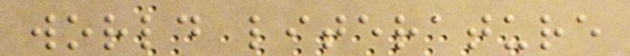world literature
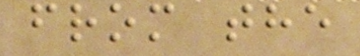from the
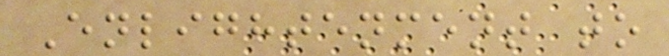Enlightenment to
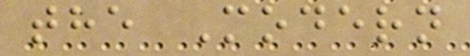the Modern
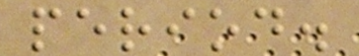period.
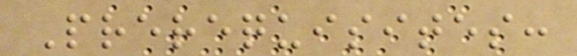Prerequisites:
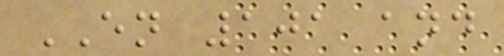EN 101 and
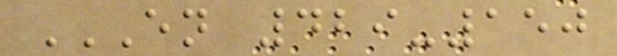EN 429-150
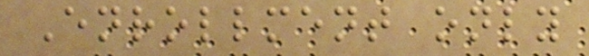Enrollment only
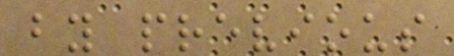by previous
